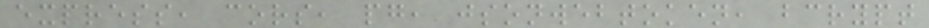express, cors, pg, jsonwebtoken, bcrypt
